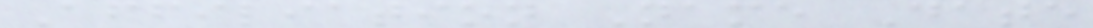Affiliation Name Date
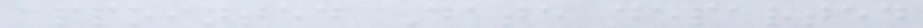appointed Date departed
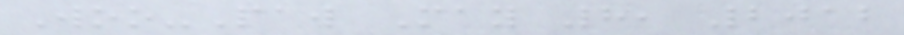Woo-Paw May 8, 2012
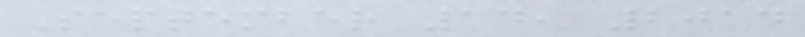September 14, 2014
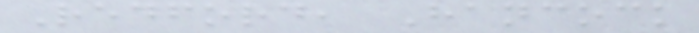Redford, Hancock
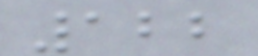122
